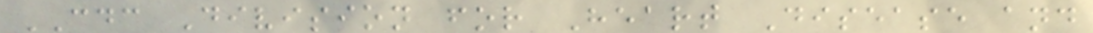CDC Division for Heart Disease and
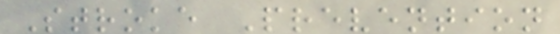Stroke Prevention
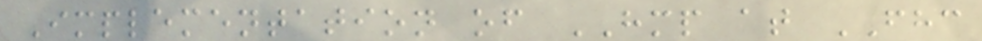Implementation of HMP at FHC
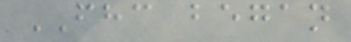FHC began
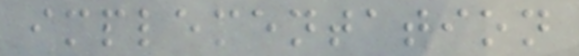implementation
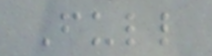Full
